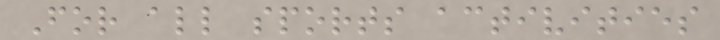For all sports activities
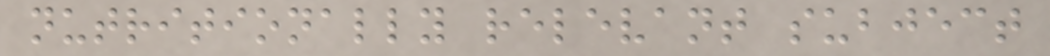nutritionally relevant subject
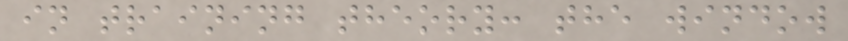in training theory: the window
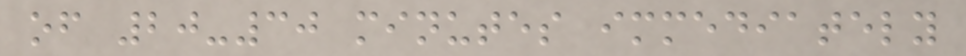of 20-30 minutes immediately
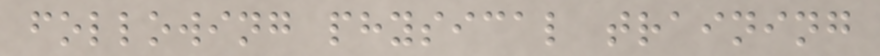following physical training
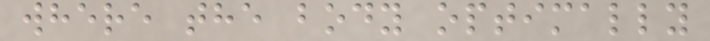where the body optimally
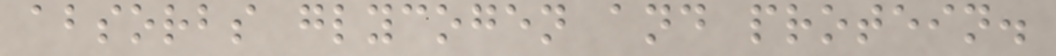absorbs glycogen and protein.
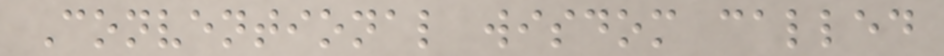Conventional wisdom called
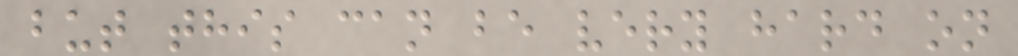but this can be very hard on
